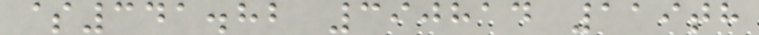$341.82 390814 119th
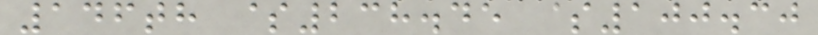146th $238.45 $100.30
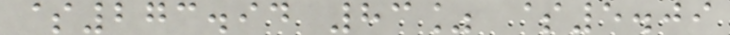$273.94 83% $5.09
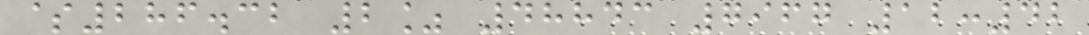$286.32 2% 48843 7967 12:42
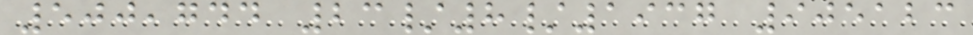500,744 23/8/1937 905123
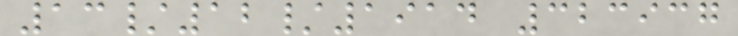13/12/1914 323937
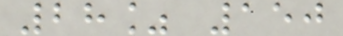28% 150
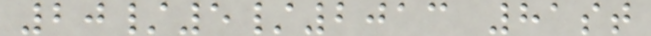20/5/2013 81st
